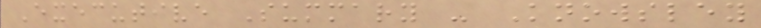Executive Summary - Knowsley
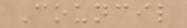Council
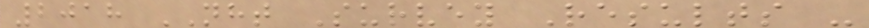2018 NHT Survey Results -
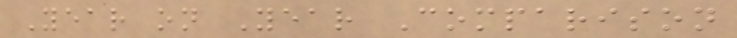Year on Year Comparison
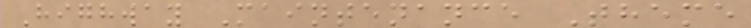Highway Maintenance Theme
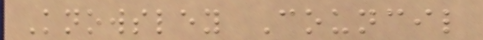Knowsley Council
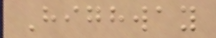Highway
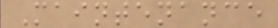Maintenance
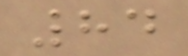84
